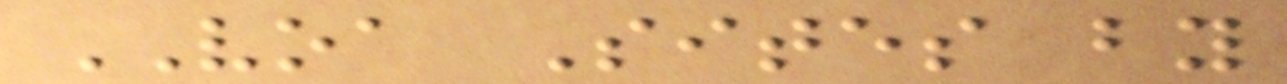VOA Sites by
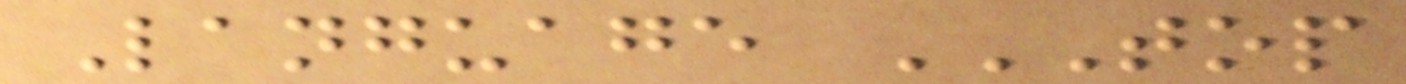Language TOP
